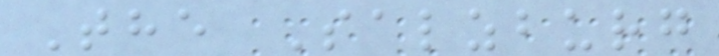The Salzburg
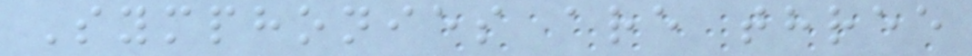Symphonies are three
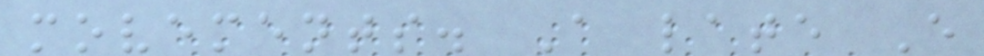movements. A late E
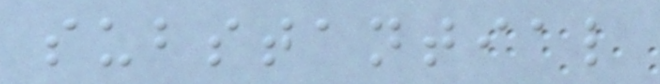substantial
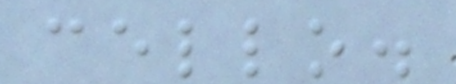cello.
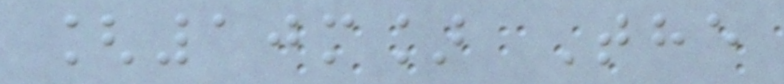[10m] The
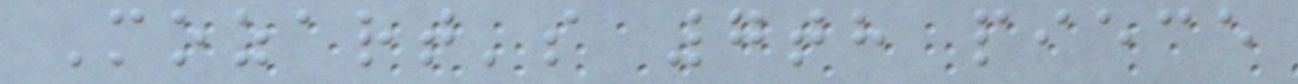Mozart's 7th piece
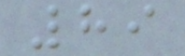89
